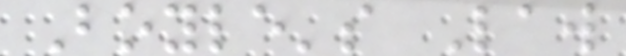Boyle's Law
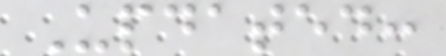Updated:
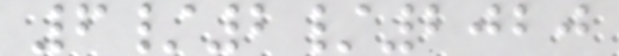6/2/2020
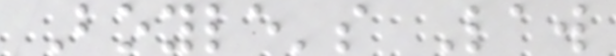Boyle's Law
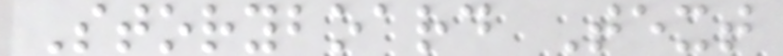Storyboard Text
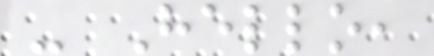- Hello,
